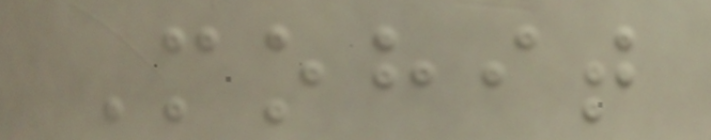Mohit
